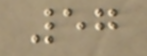57
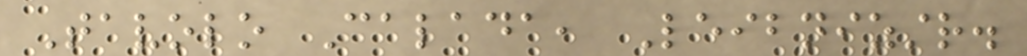Tavolo Calada, Leibnizstr.
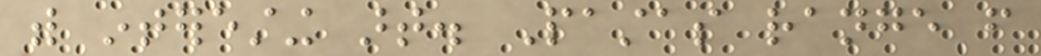with interesting art. Pastas range from
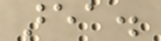area.
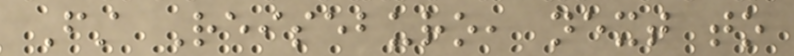First Reiseburo, next to
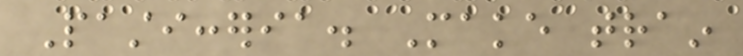Pasticceria. Make train
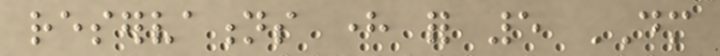reservations here for 5 DM
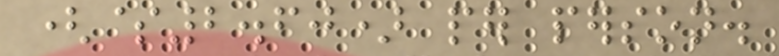($2.60) per person.
